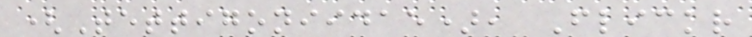(Tettigoniidae), Flickr
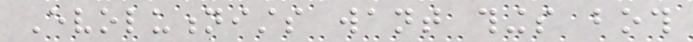Evolutionists want things both
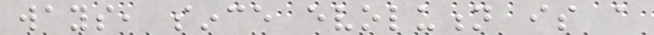ways, since evolution is a
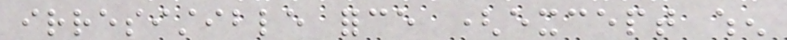irresistible force (except when
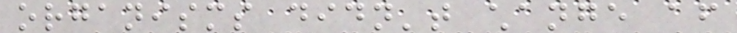organisms didn't change after
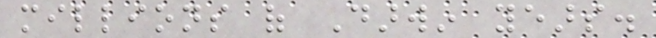millions of Darwin years.
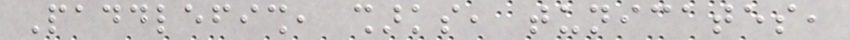Paddlefish, sharks, tunicates,
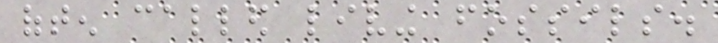often called living fossils.
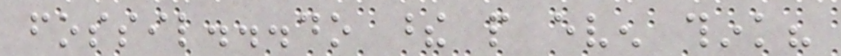fossil...do these people even think?
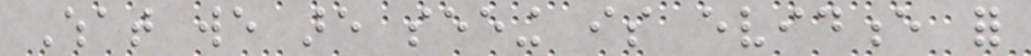What we are seeing is evidence for
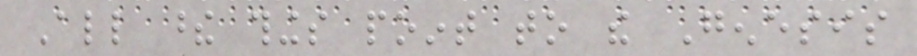All these things point to the Genesis
